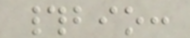#bio:
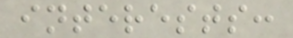interests:
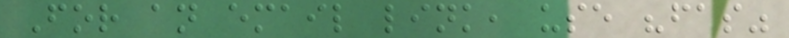For an email link, use "fas"
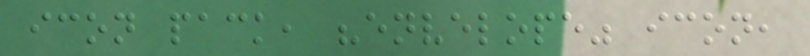icon pack, "envelope" icon,
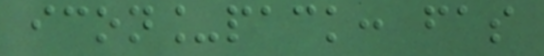icon_pack: fas
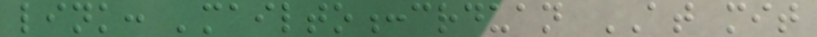link: 'mailto:crduan AT mit
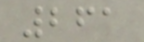261
